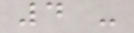4 -
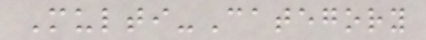Multi-Category
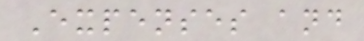Expenses and
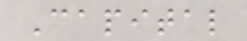Capital
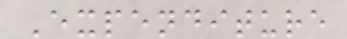Expenditure
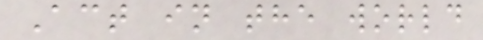Act in the world
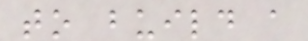to build a
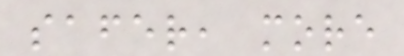safer, more
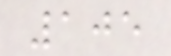105
